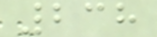238
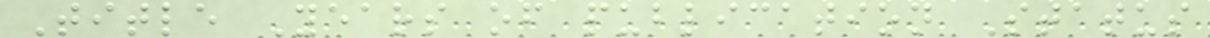Title Years of publication Status
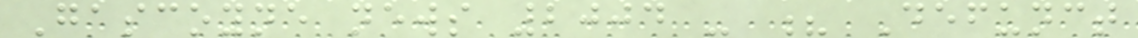Gascoyne news 2004 - ? Defunct
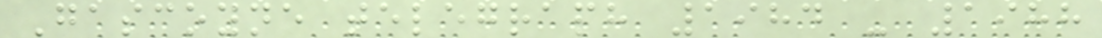Gascoyne telegraph 1984 - 1988
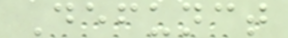Defunct
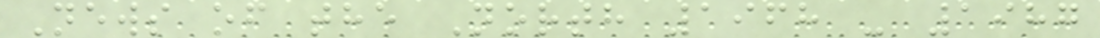News of the North 1968 - 1987
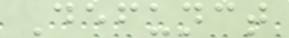Defunct
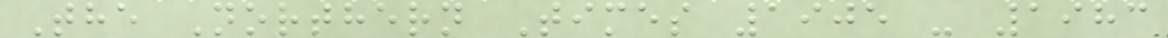The Northern Times 1905 - 1983
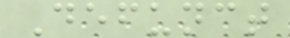Defunct
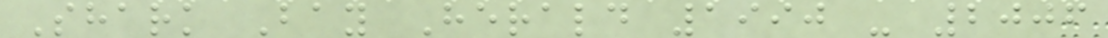Shark Bay Herald 1990 - 2006
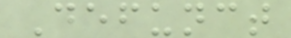Defunct
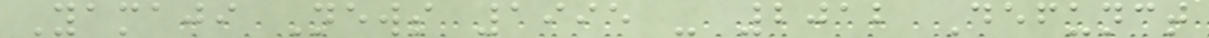Yamaji News 1995 - 2012 Defunct
